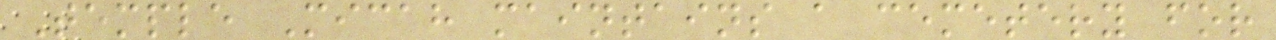Temple Micah maintains a cemetery for
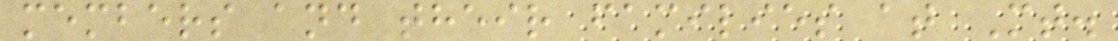members and their families at Mt.
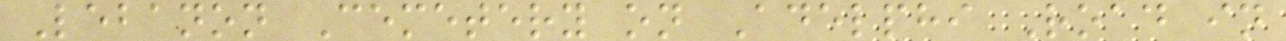Lebanon Cemetery on Adelphi Road in
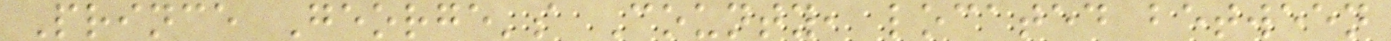Prince George's County, located between
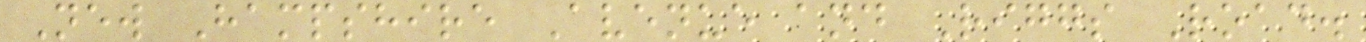New Hampshire Avenue and Riggs Road.
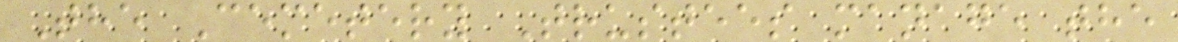The Cemetery Trustees manage the
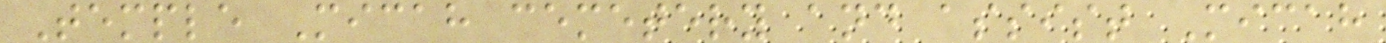Temple Micah cemetery and assist Micah
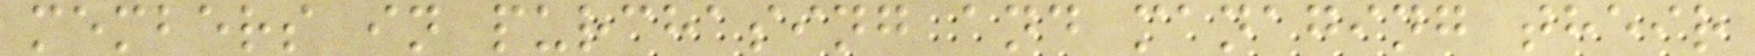members in purchasing and managing their
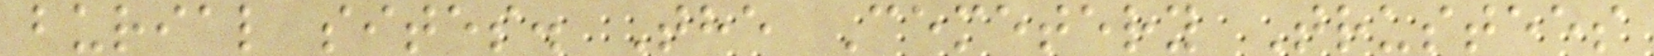burial sites. The Cemetery Trustees
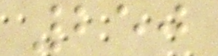250
